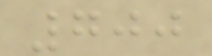700
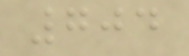704
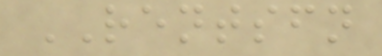RENTSFN
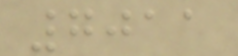7011
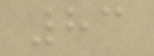83
